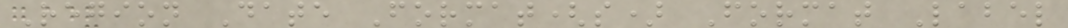Region Date Format(s) Format Label
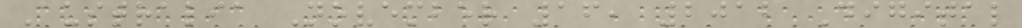Australia November 16, 2012 Digital
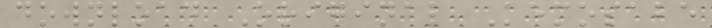download Original Kemosabe
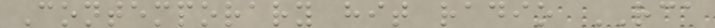Contemporary hit radio RCA
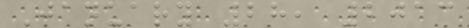January 28, 2013
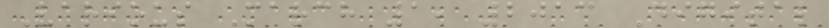Various March 1, 2013 Digital
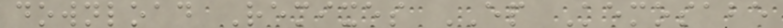download Remixes EP Kemosabe
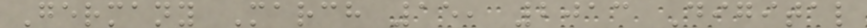Germany March 15, 2013 Digital
